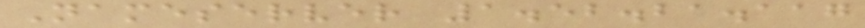Nameserver 1.52.21.117
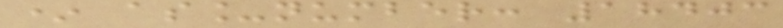* as_number: 18403
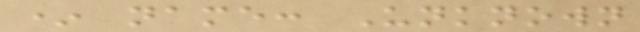* name: Unknown
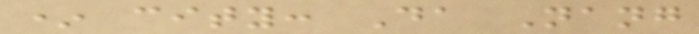* city: Da Nang
